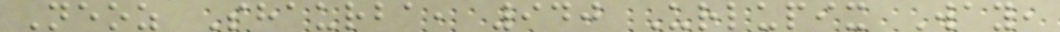Neoz Shaurba, 940 Urlupix Way,
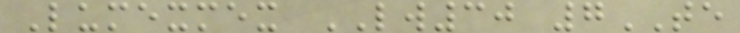Lumexmex LW30 7TE
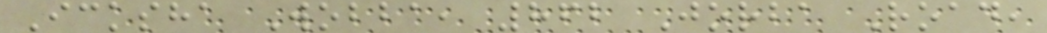Icksha Wobba, 862 Jorba Road,
